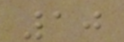10
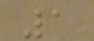1
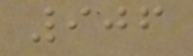906
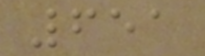651
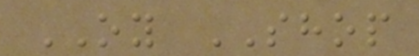OY SHOP
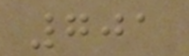701
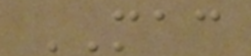MAC
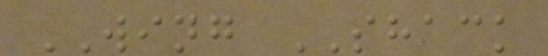WING SHACK
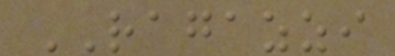RAGAZZI
